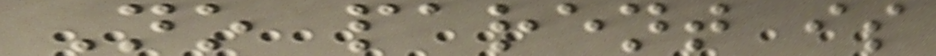No parent is
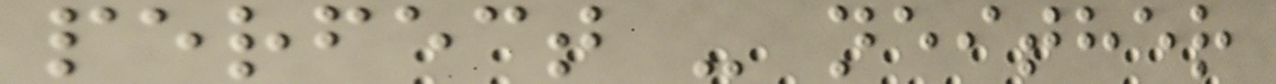perfect - neither
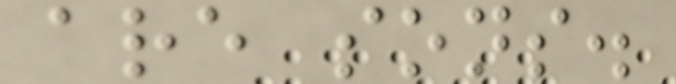are sons.
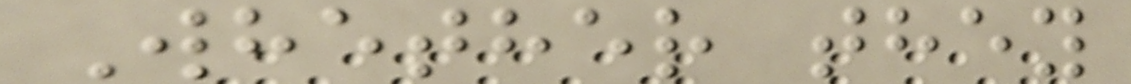Whether they
